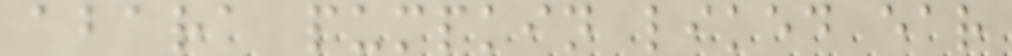abara pumpkin liked ear
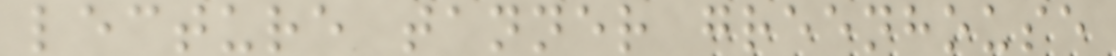lecture tanner greenhouse
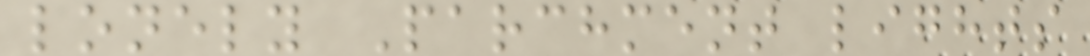lonely Parchment lights
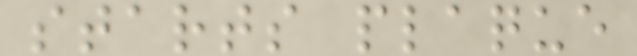starts plaque
